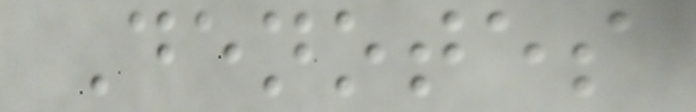Denotes
